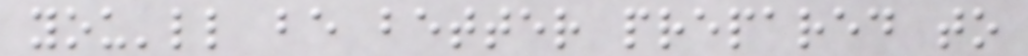you'll be better prepared to
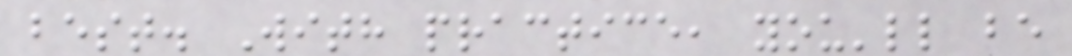best. With practice, you'll be
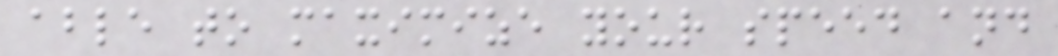able to maximize your speed and
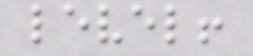level!
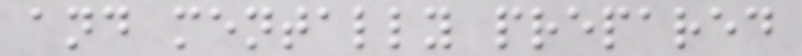and mentally prepared
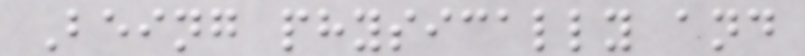Being physically and
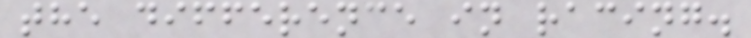the difference in racing.
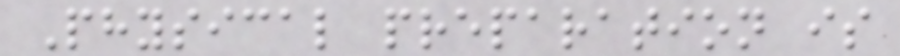Physical preparation is
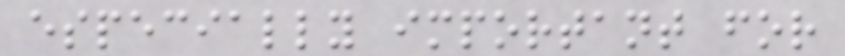especially important for
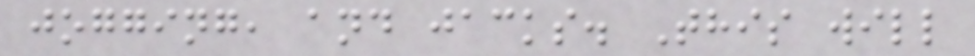jogging, and jacks. This will
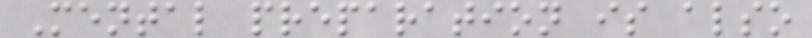Mental preparation is also
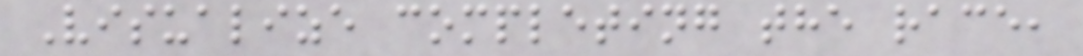Visualize completing the race,
